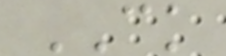CK
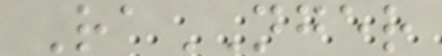RaNGER
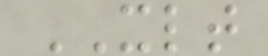XLT
